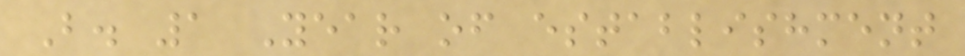B. 1 Year of establishment
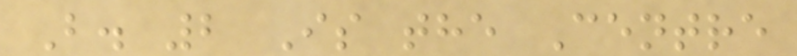B. 2 Is the Centre
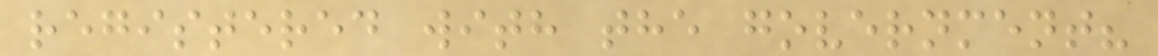registered with the government?
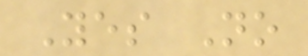Yes No
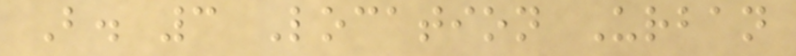B. 3 Location Urban
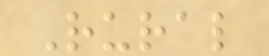Rural
